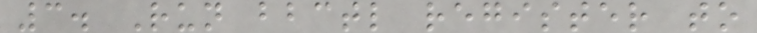3. Run bbctl register to
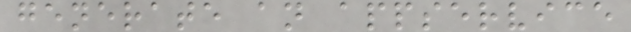generate an appservice
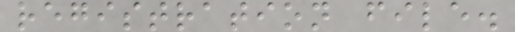registration file.
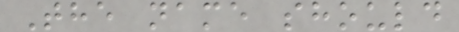The name should
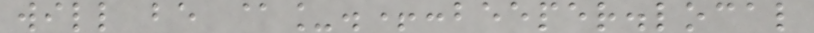will be @_.+:beeper.local
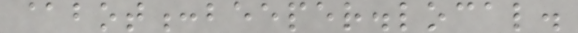@bot:beeper.local.
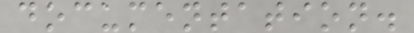documentation.
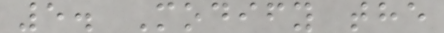5. Modify the
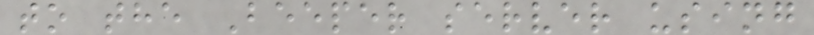to the Beeper server using
